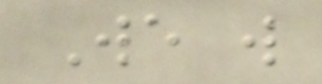We will
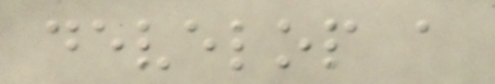develop a
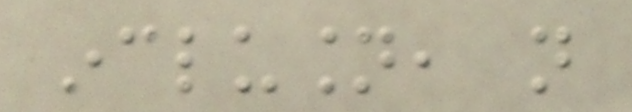inclusion, not
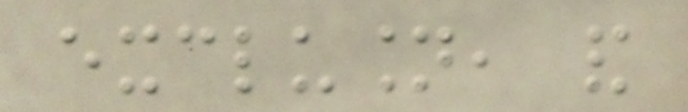exclusion, and
